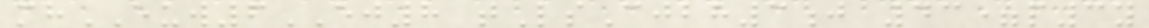mhEUW6EJ8 tLsCjbh3j 43=p3y
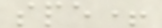spe+
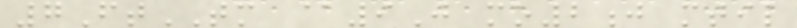7FtTM @9J mo2j mtil
